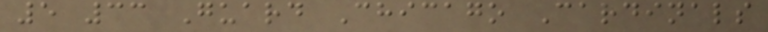5 33 Guard Chicago Cardinals
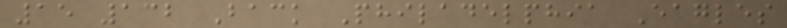15 132 Back Philadelphia Eagles
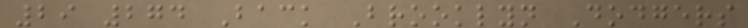29 274 Back Brooklyn Dodgers
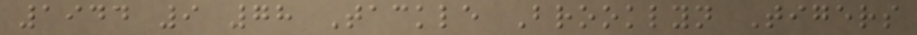1944 9 78 Tackle Brooklyn Tigers
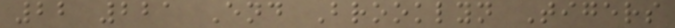22 221 End Brooklyn Tigers
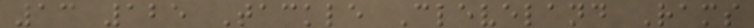13 125 Tackle Cleveland Rams
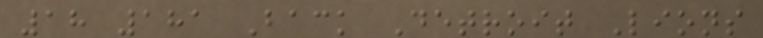18 181 Back Detroit Lions
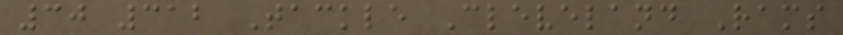30 312 Tackle Cleveland Rams
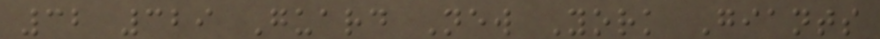32 329 Guard New York Giants
